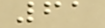61
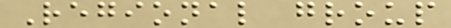Regional group
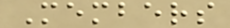Members
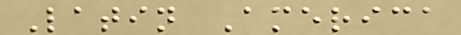Latin America
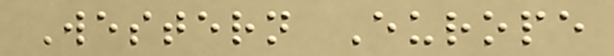Western Europe
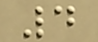4
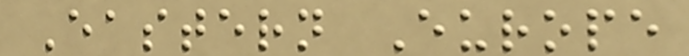Eastern Europe
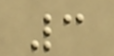3
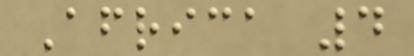Africa 4
